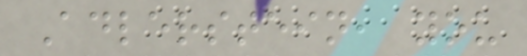Adlerstein, you
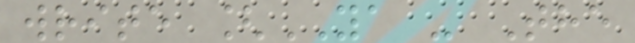write [YA - The
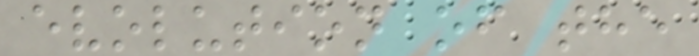evolution of the
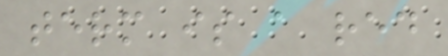term is a red
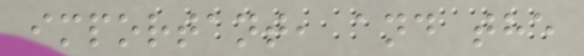important, and the
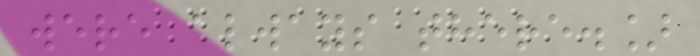were always there.]
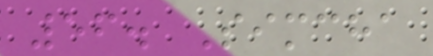56. Simcha
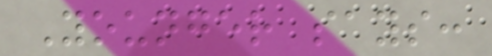Younger says:
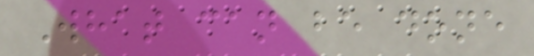What can be done
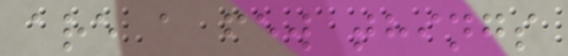are a few things
